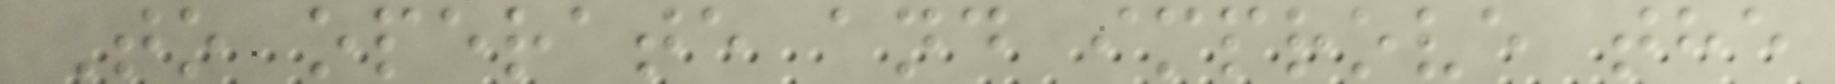To operate and improve the
